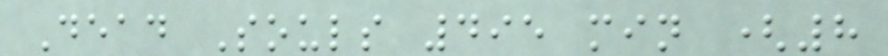Dead Souls 495 min (8
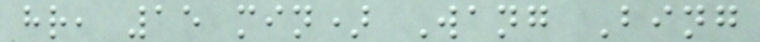hr, 15 min) Wang Bing
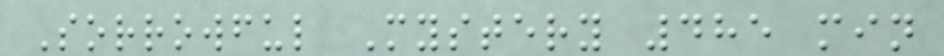Sorrowful Mystery 485 min
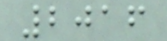2016
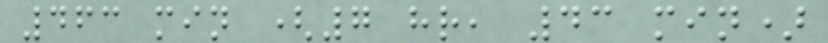463 min (7 hr, 43 min)
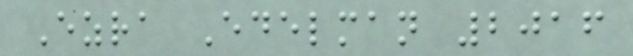Ezra Edelman 2016
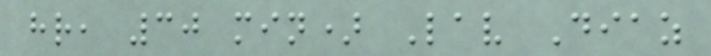hr, 30 min) Lav Diaz
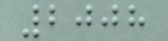2008
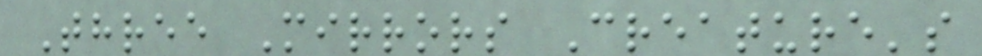Three Mirrors Creature's
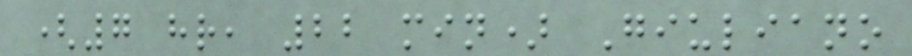(7 hr, 22 min) Giuliano
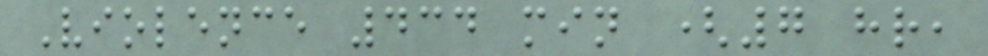Violence 434 min (7 hr,
